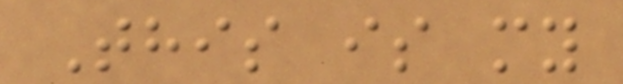This is my
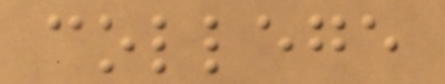college
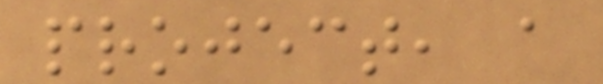project, a
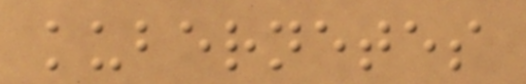kubernetes
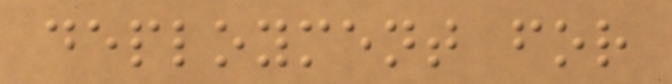deployment for
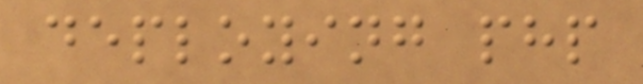deploying php
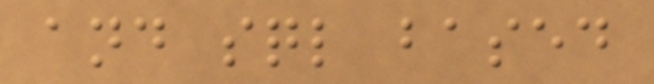and sql based
